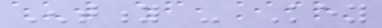Entity - Key
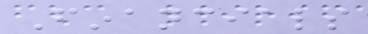Financials
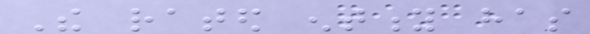The rated entity has
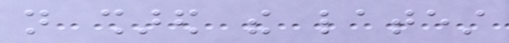not shared the latest
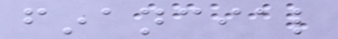financial
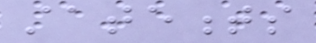statements
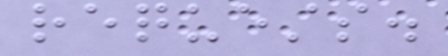requests.
